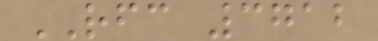RFC 3712
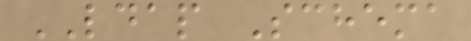LDAP Schema
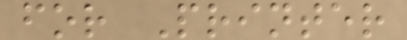for Printer
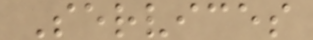Services
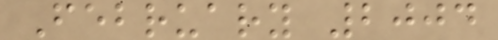February 2004
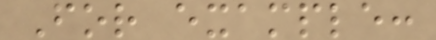For example:
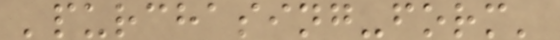'purchasing-form'
